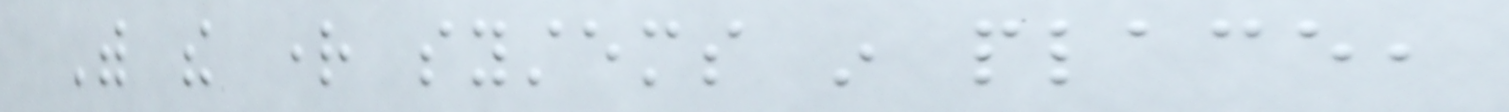With the right systems in place,
